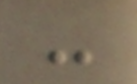-
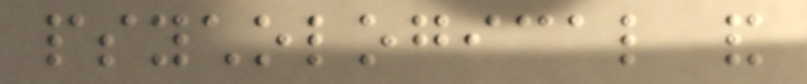psychological and
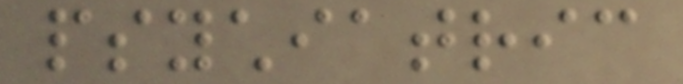psychiatric
